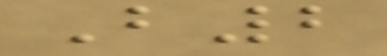B2
